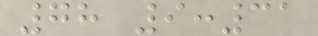78 9:31
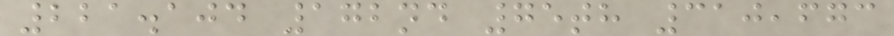221.104 172nd 75th 310,673
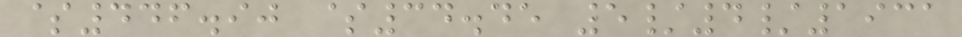$446.90 $34.45 5/4/1931
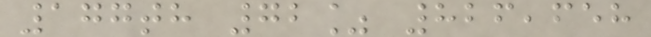177th 72% 826,658
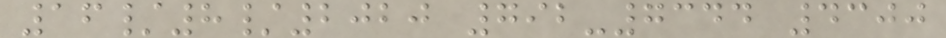16/8/2020 792-7344 4300
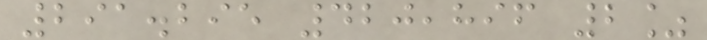291.295 420,896 2%
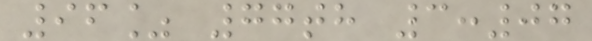96% 77th 3:07
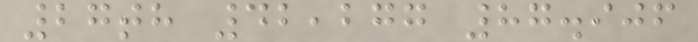27th 42,277 87.906
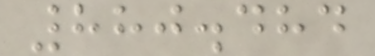880.484
